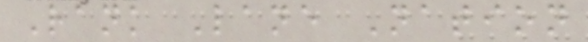Rank Lane Nation
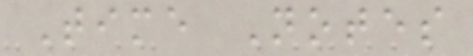Time Notes
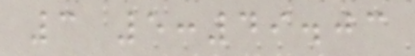3 5:49.03
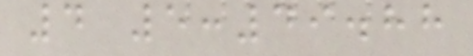4 5:49.88
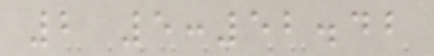2 5:52.42
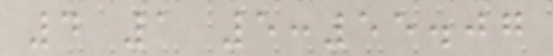4 1 5:55.07
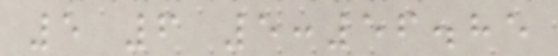5 6 5:56.85
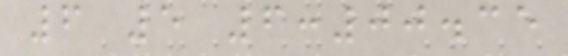6 5 6:00.35
